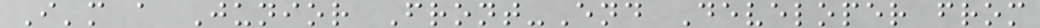I'm a Junior Front-End Developer from
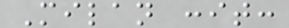Milan :it:
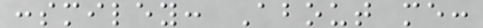:smiley: About me:
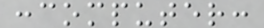:computer:
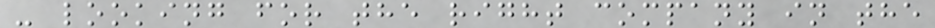- looking for the right company in the
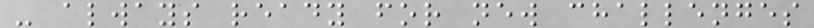- always ready for new challenges
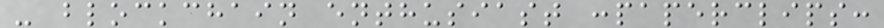- blockchain enthusiast :paperclips:
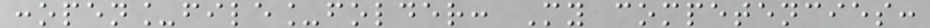:open_file_folder: My competencies:
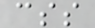css
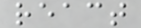react
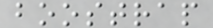boostrap
